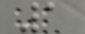1
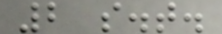2 s.t.
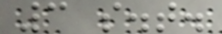3 s.t.
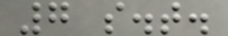7 s.t.
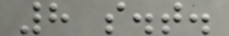8 s.t.
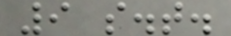9 s.t.
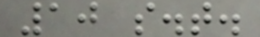10 s.t.
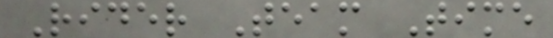Rider Team Time
